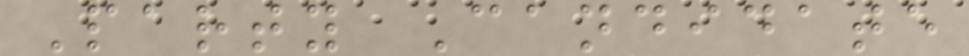Party Candidate
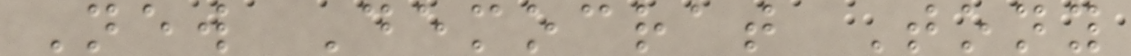New Democrat Tony
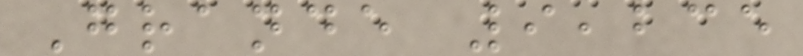Grande 9,235
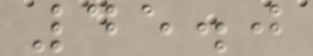45.0
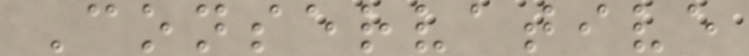Conservative
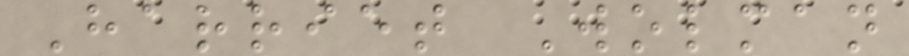Harriet Wolman
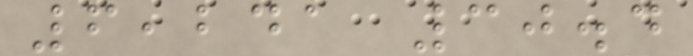6,241 30.4
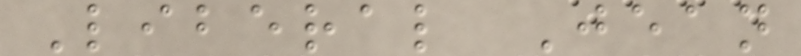Liberal Jean
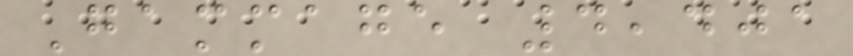Gammage 4,401
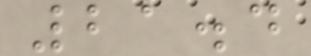21.4
